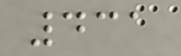431
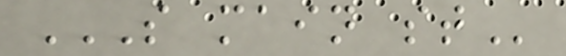S MAIN ST
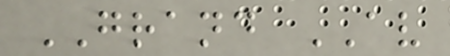GRAND AV
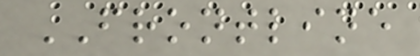FRONTLINE
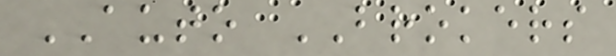AUTO BROKERS
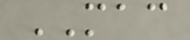MAC
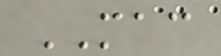MAC
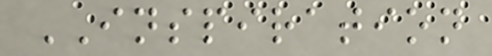INSPIRATION
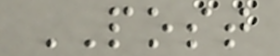POST
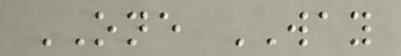ONE WAY
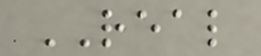REAL
